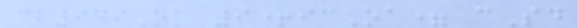cb949Ok 9+icOa= cSd
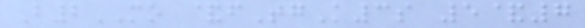B2MO &fTgK3s 5&7
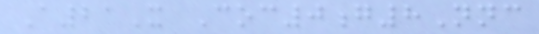A21X Coc0g8Nnc
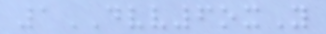1DVV6oxY
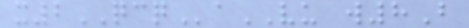x2QCQaVU w8B
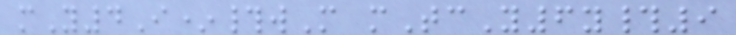mY4I*#wM mTcY6y#9
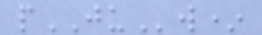pJUw*
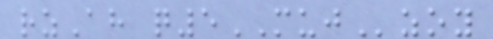rzAh q5MUJzoy
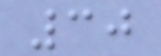30
